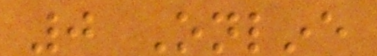0 Online
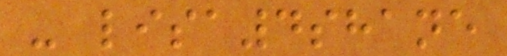- lisa4shane
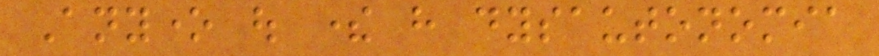Anyone out there have dysautonomia
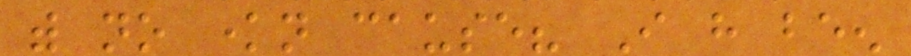with no known cause? I have been
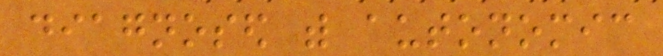diagnosed with autonomic
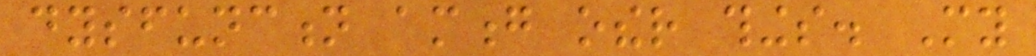dysfunction among other things. My
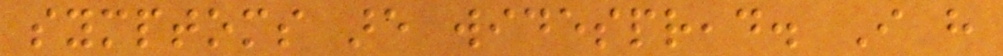symptoms are widespread. I have
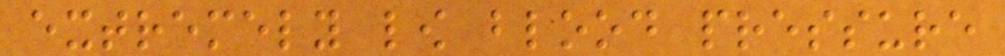extremely low blood pressure
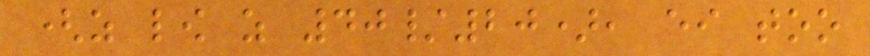(as low as 40/20), either too
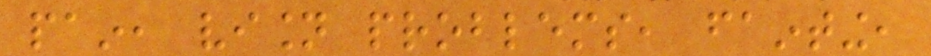pain, vision problems, fainting,
